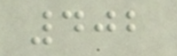402
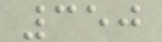350
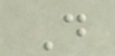D
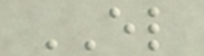EL
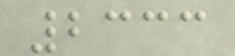2333
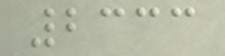2333
